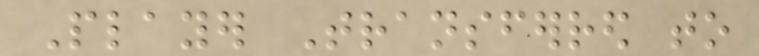Player Transferred to
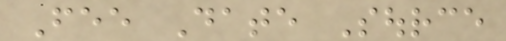Fee Date Source
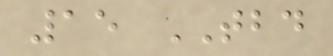15 TBD
